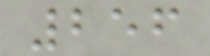256
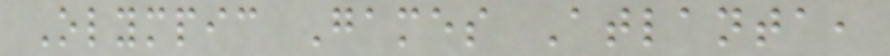Olympic Games Atlanta,
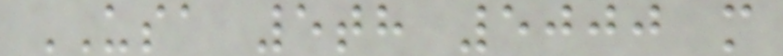USA 5th 5000 m
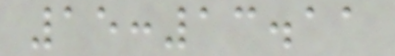15:13.11
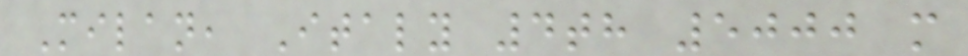Milan, Italy 4th 5000 m
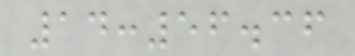14:56.36
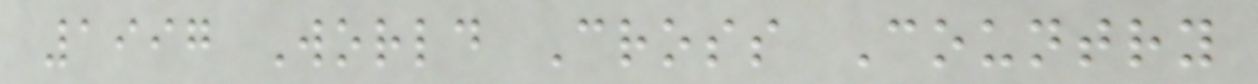1997 World Cross Country
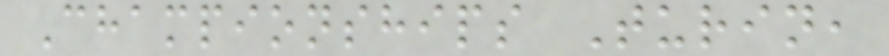Championships Turin,
